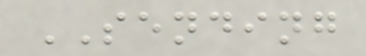SENDING
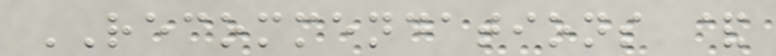RECOMMENDATIONS &
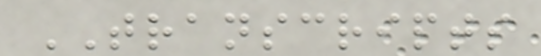TRANSCRIPTS
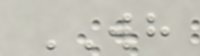WH
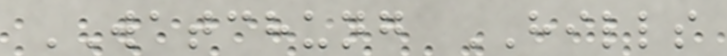WATCHUNG HILLS
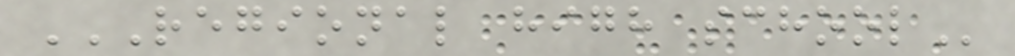REGIONAL HIGH SCHOOL
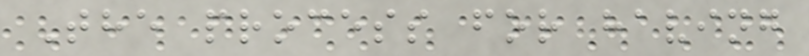The process for having
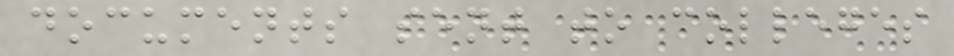documents sent to colleges
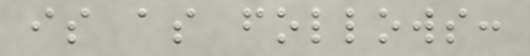is as follows:
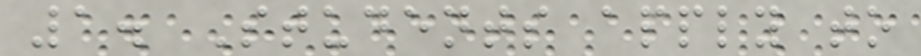1. Students apply to
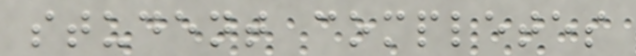student completes
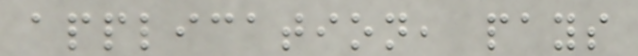application, pays
